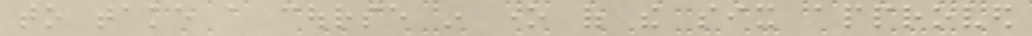to take a course in one of the six approved
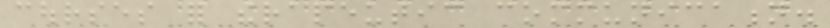courses for therapeutic communication.
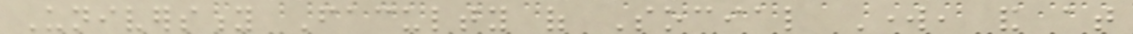University Faculty of Social Work, and at
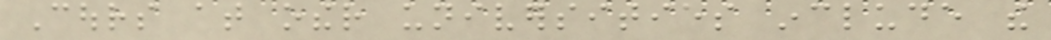Cours at other universities include the
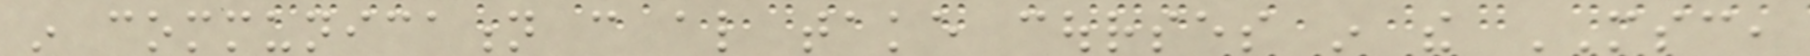in communication can also take courses in the MSC,
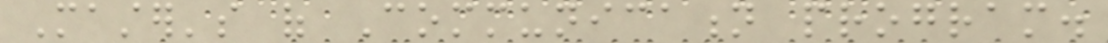Master's of Communication program.
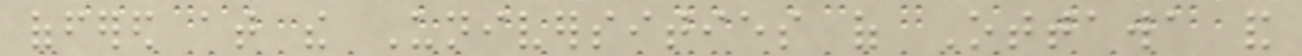offered at the Universities of Ottawa and
